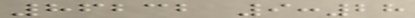86232 9:28
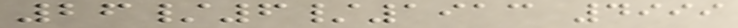26/6/1913 4999
